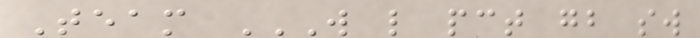Team W L PCT GB SW
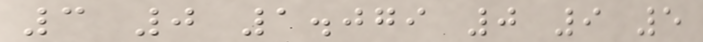3 0 1.079 0 9 5
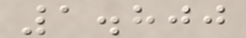1.800
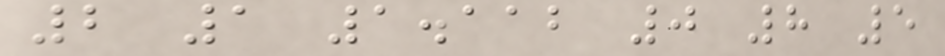2 1 1.112 0 8 5
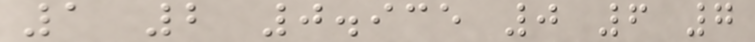1 2 0.935 0 6 7
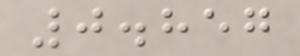0.857
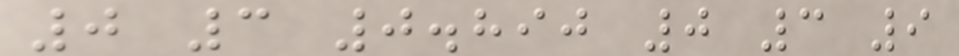0 3 0.890 0 3 9
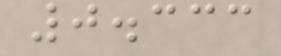0.333
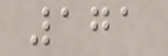171
